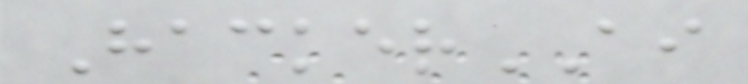HackerAI
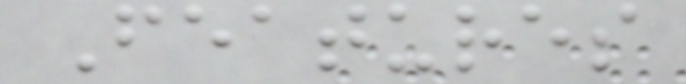Features
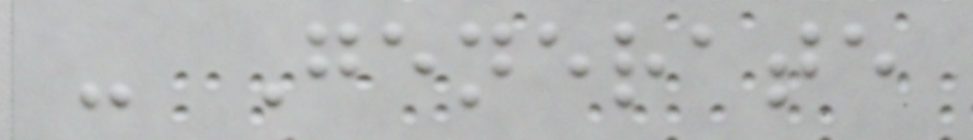- Generate
